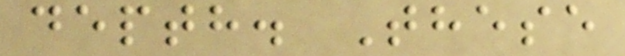depth. These
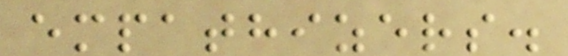empathizers.
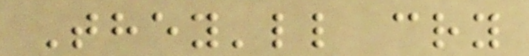They'll cry
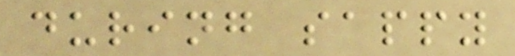during sappy
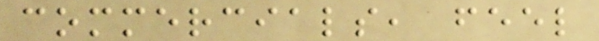commercials, feel
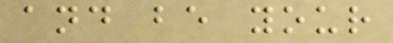and be your
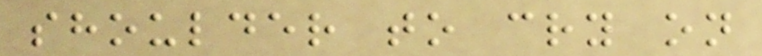shoulder to cry on
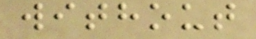without
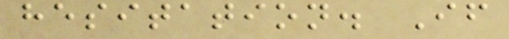hesitation. If
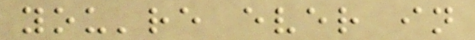you're ever in
